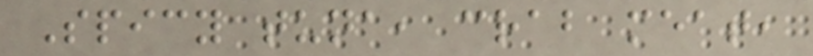Spicy tuna, crab meat,
